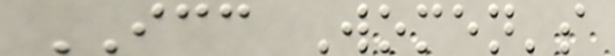ICC Women's
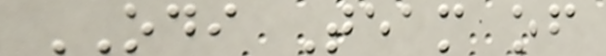ODI Team of
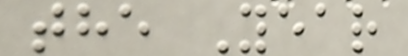the Year
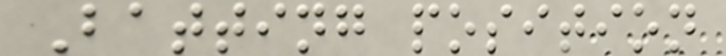Batting position
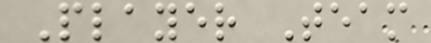Player Team
